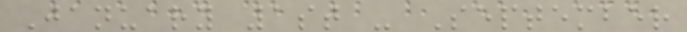January 1st - September
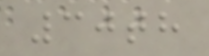30th
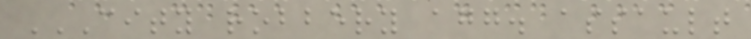CITY ROBBERY AGG. ASSAULT
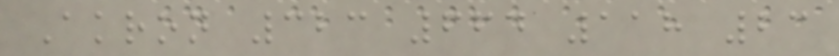Akron 323 664 118 23
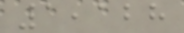1,128
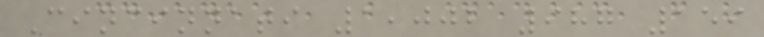Cincinnati 1,002 987 159
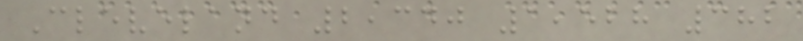Cleveland 2,340 1,528 382
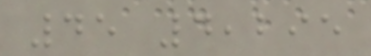45 4,295
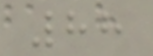88
